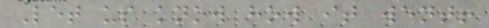Let us know how it went!
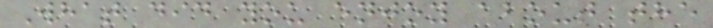What did you enjoy about the
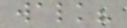walk?
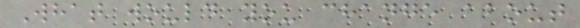What would you change about
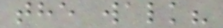the walk?
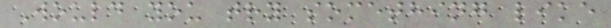Would you try something like
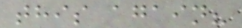this again?
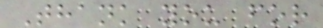Thank you for
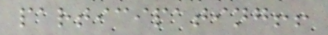participating!!
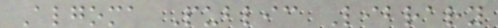Algoma Public Library
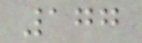177
